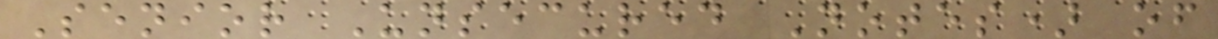Senior Unsecured Notes) of
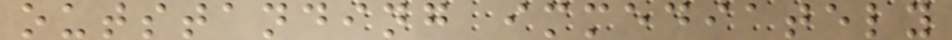outstanding immediately
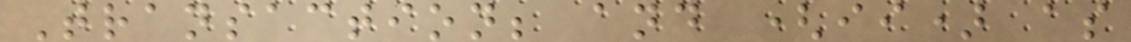Transaction; and (ii) as
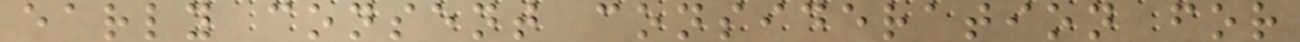early consent consideration for
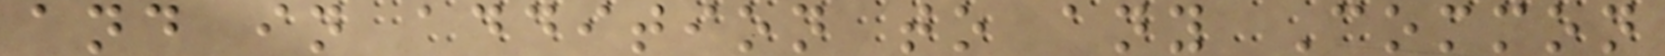and in addition to any Common
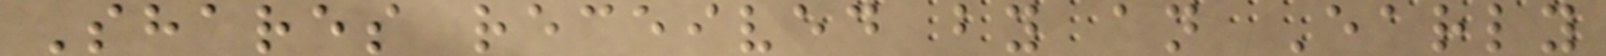Shares received by an Early
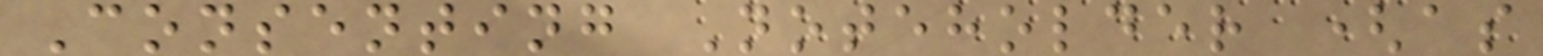Consenting Noteholder (as
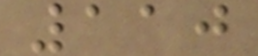110
